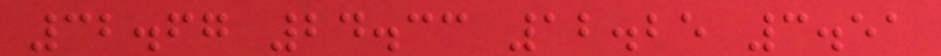32.67 24.33 12.25 3.51
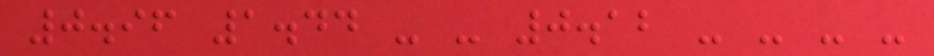0.96 1.44 - - 0.12 - - - -
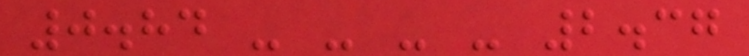0.84 - - - - 2.37
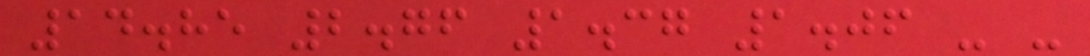14.85 2.76 1.37 1.06 - -
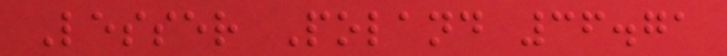Lesser Poland 36.71
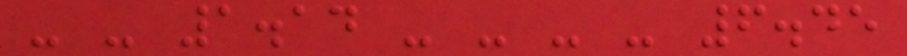- - 1.14 - - - - 6.45
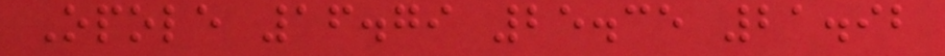Opole 16.79 25.35 21.92
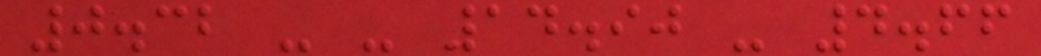0.32 - - 14.90 - 4.66
